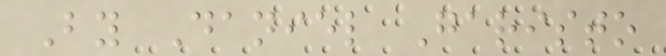By Daniel Garisto
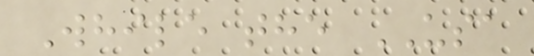While the USA
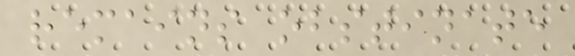remains obstinate
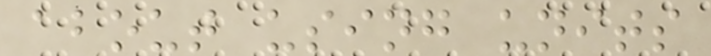about using units
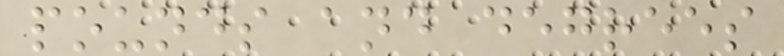pounds and degrees
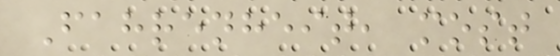Fahrenheit, most
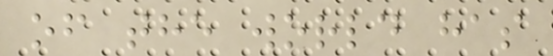of the world has
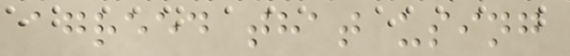agreed that using
